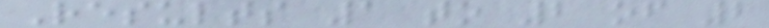Results 1 to 2 of 2
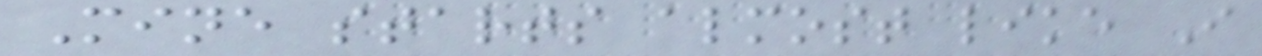Mine starts almost like I
